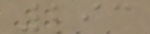293
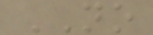NO
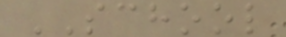SCHOOL
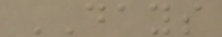DAYS
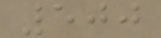500
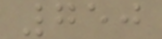750
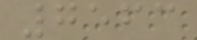7563
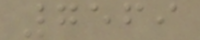7569
